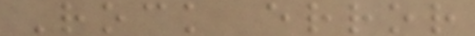Rock error
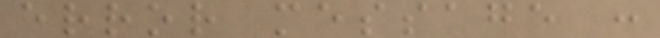error message :
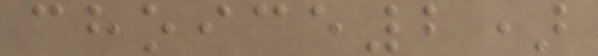choice2)
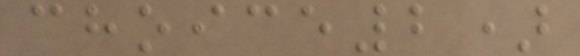choice2)
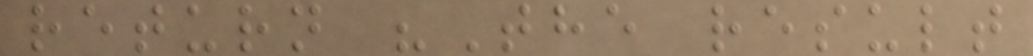return "The result
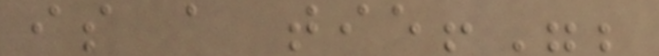is a tie!";
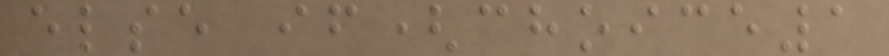else if(choice1
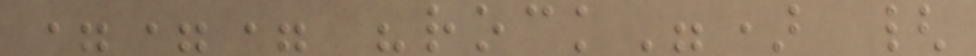=== "rock") {
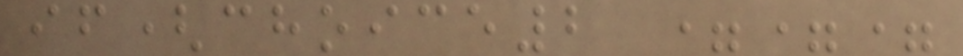if(choice2 ===
